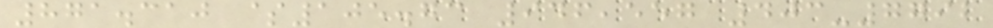871.310 $105.73 946,557 403-7792
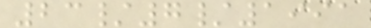23/7/1991
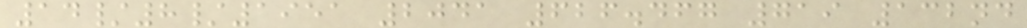14/8/1951 2041 626.467 719 132nd
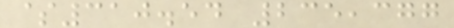$310.54 235,377
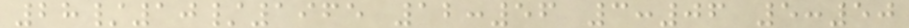28/10/1965 12:56 3:06 5:50
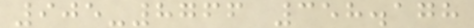905-8766 358.178
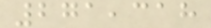271,318
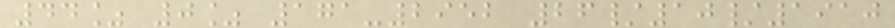44% 0% 171-2952 26/10/1910
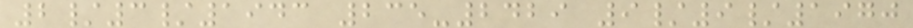2/3/1943 235-2429 9/9/1970
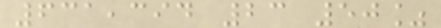631,394 23 50%
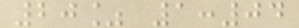20% 1:04
